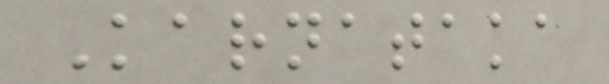Karnataka
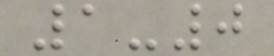1-0
